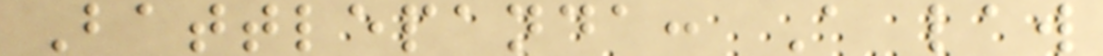Battlepanda: A law
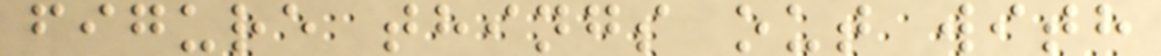figure things out with
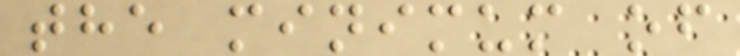the minimum of
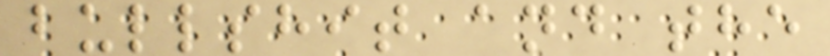bullshit and the
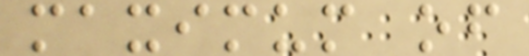maximum of
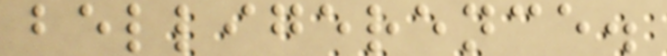belligerence.
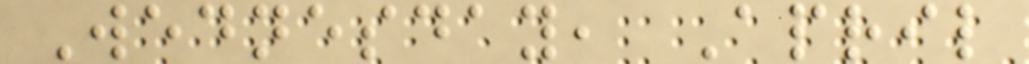Wednesday, April
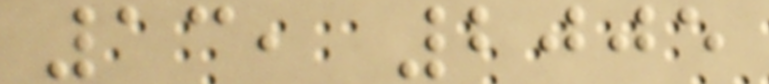13, 2005
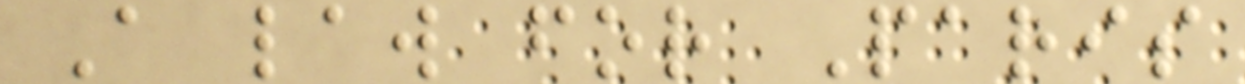A law for Paris
